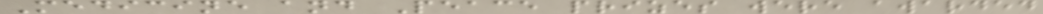Medicine and Peace prizes were awarded
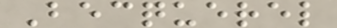Becquerel
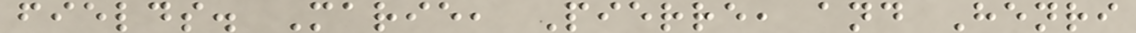fields. Marie, Pierre, and Henri
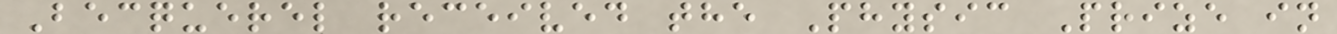Becquerel received the Physic Prize in
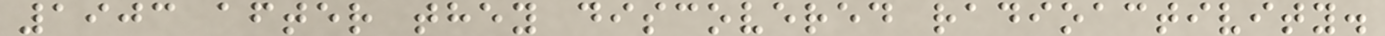1903 after they discovered radioactivity.
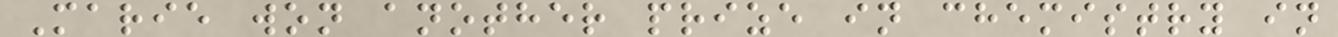Marie won another prize in chemistry in
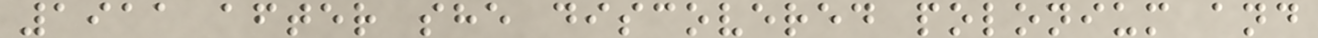1911 after she discovered polonium and
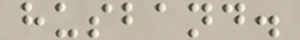husband.
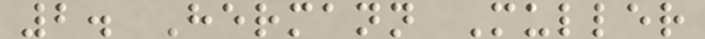2. Hermann Muller
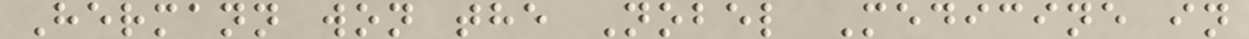Hermann won the Nobel Medicine in
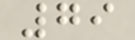79
